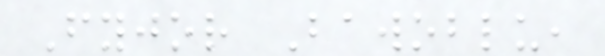Fyjor Bawoblu,
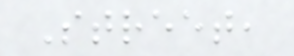Street,
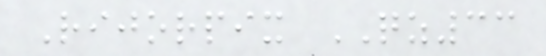Rijorpix QZ33
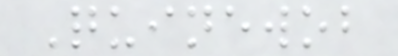Quinewob
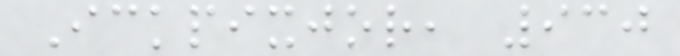Ickpixjor, 930
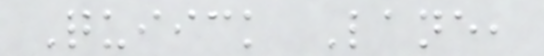Quiick Lane,
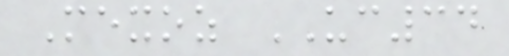Mexoz UC34
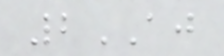2AJ
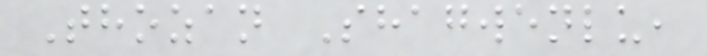Thozan Shagwenlu,
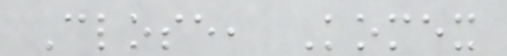Close, Komex
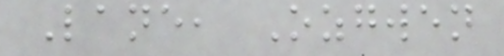Lane, Ozgwen
